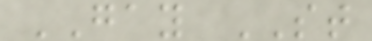GAY ST
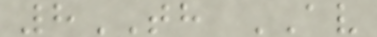8TH AV
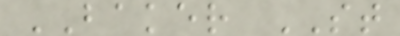BAKER ST
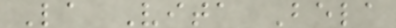La Vita Bela
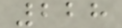228
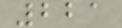221
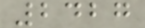2427
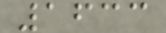1633
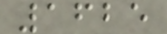1625
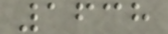1638
